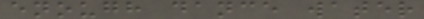enough dance water
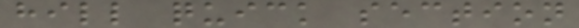hill quick section
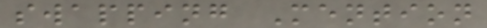swapping Mention
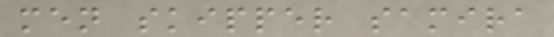men skipper samira
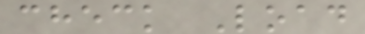check Load
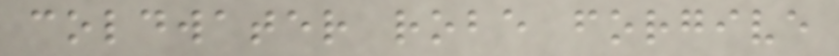coldwater robe forgive
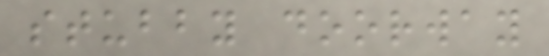stubby doorway
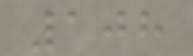108
